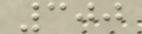300
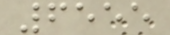6555
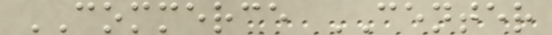COMMERCE CENTER
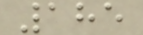185
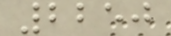2250
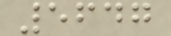5647
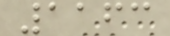1163
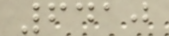6410
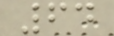64
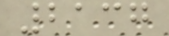2137
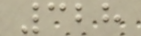328
